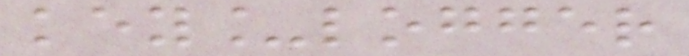key_logger
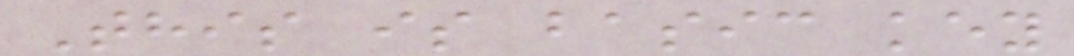This is basic key
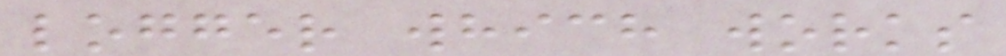logger which works
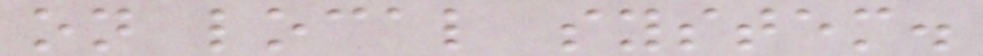on local system.
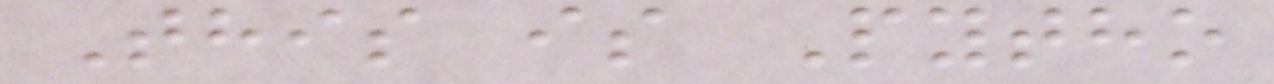This is Pytho
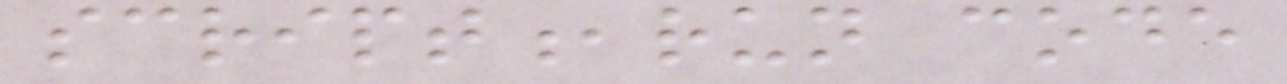script,run code
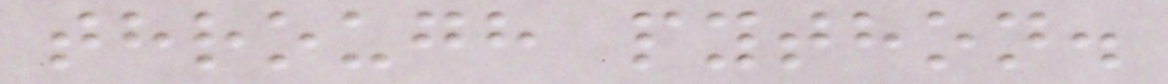through python.
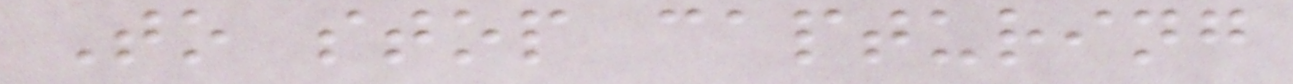To stop capturing
